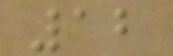12
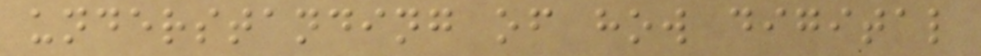understanding of how digital
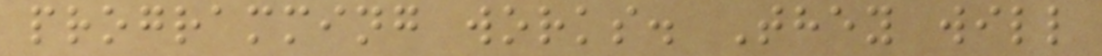programming works. They will
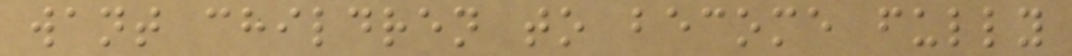want children to become fully
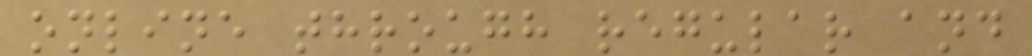online through regular and
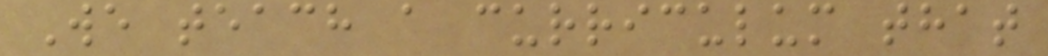We teach a curriculum that
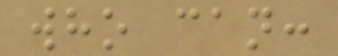who can:
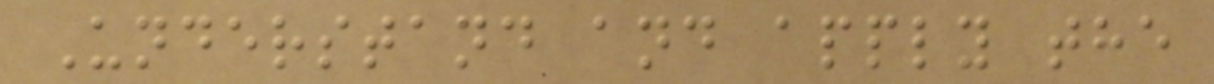Understand and apply the
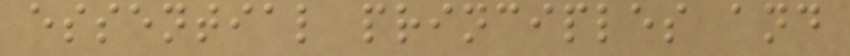essential principles and
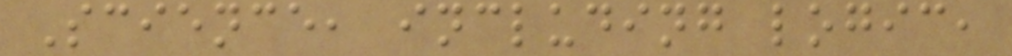Science, including logic,
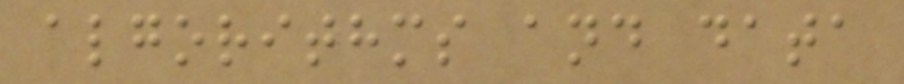algorithms and data
